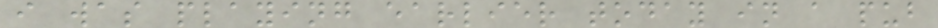i was playing earlier today in a pub
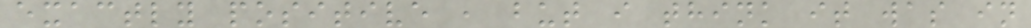exactly positive , but i think it was in
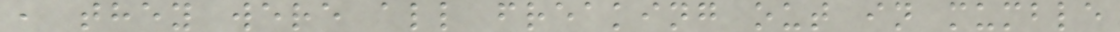, they were all freaking out in mumble
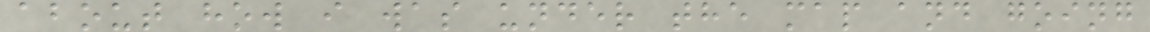about how i was under the map and going
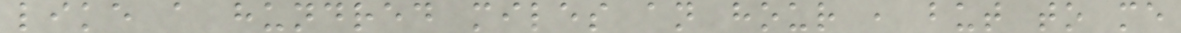like a hundred miles an hour , but to me
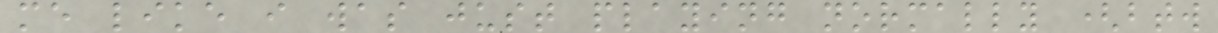me like i was just playing normally (btw
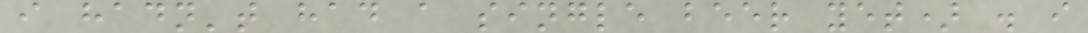i hadn't had a single beer yet) . i
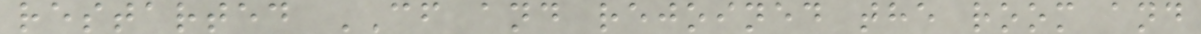restarted CF and rejoined the room and
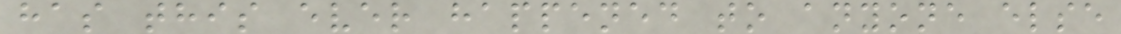has this ever happened to anyone else
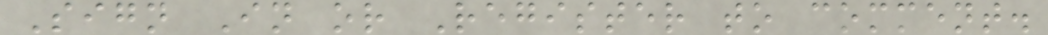Sign In or Register to comment.
